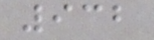932
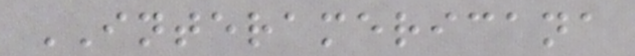INTERAMERICANA
